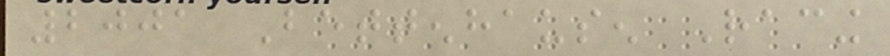2001 Bettenhausen Racing
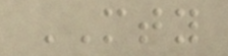MTY
